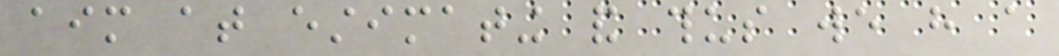aim at estimating and thus we have a
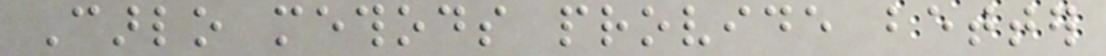Carlo methods provide better
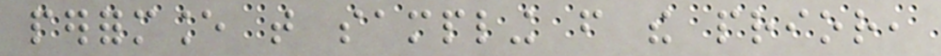performance that sampling from the prior,
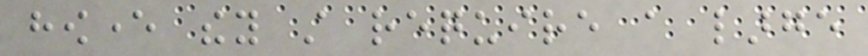however they still require a large
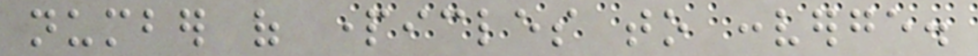number of particles to converge.
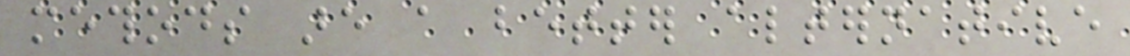methods are a better alternative
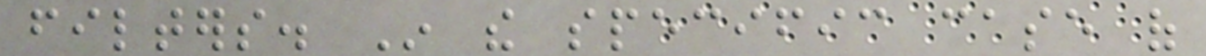filters. In the specific case of
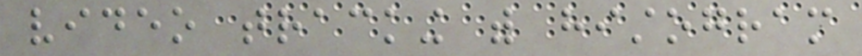video tracking with histogram
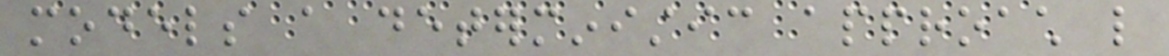models a deterministic approach like
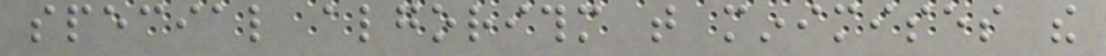special algorithm that minimises the
